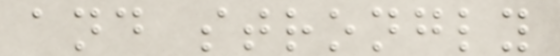and strongly
